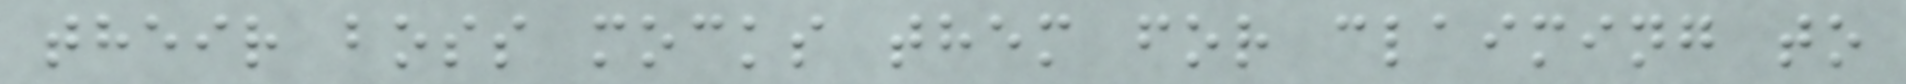their boss mocks them for claiming to
